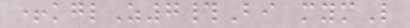+kglZ7#Bi mymL
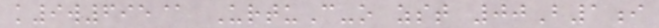k9w695@ UrtuC-o zst 00B1i
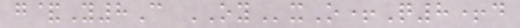g&Y8C OYxO+Q8+d
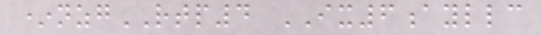*nzgRTP4 IX6ayllc
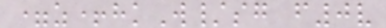=z+hkW/sg f0v
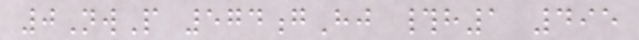0NwP 574gHj #h1 495
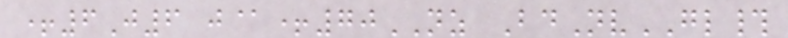+6J6 j@+70NZ BdNvGL#
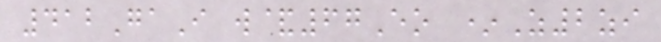412GaI w&67Eo *Z2zi
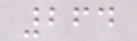264
